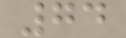74
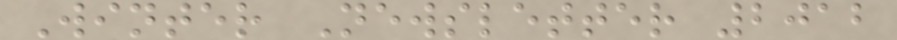Winter Newsletter 2012
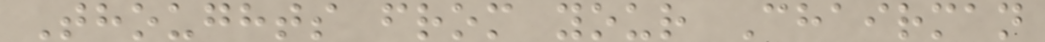Thoughts from your Chairman
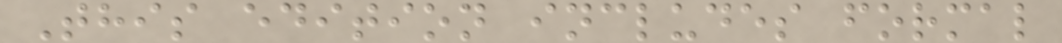This edition includes formal
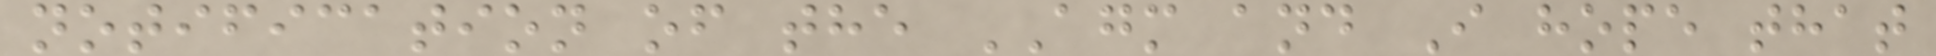notification of the AGM and I hope that
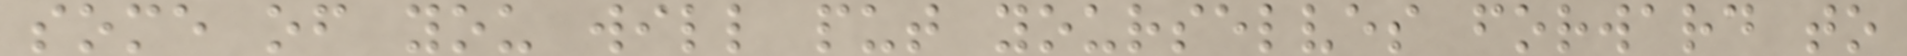some of you will put yourselves forward to
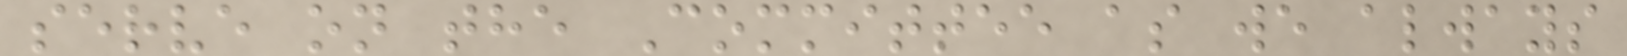serve on the Committee as we always
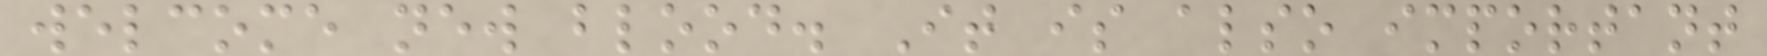welcome new blood. It is also important
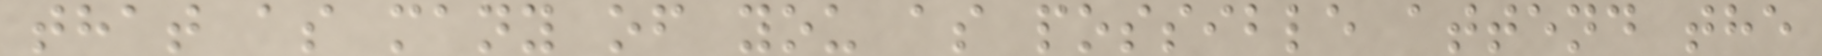that as many of you as possible attend the
